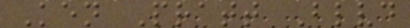Ken Pratt Blvd
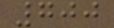700
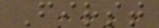First
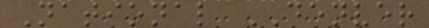National DENVER
